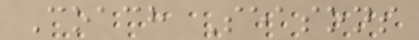Coach Seasons
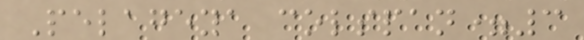Pelageya colspan=3
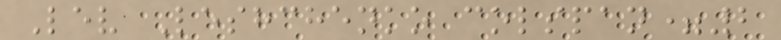Lev Leshchenko colspan=2
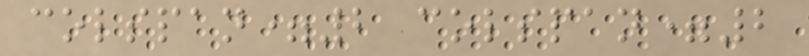colspan=2 colspan=2
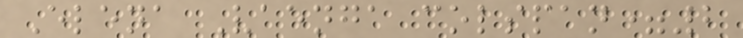Elena Vaenga colspan=2
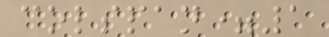colspan=1
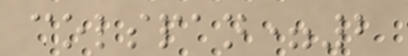colspan=2
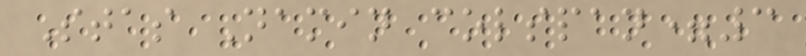Stas Namin colspan=3
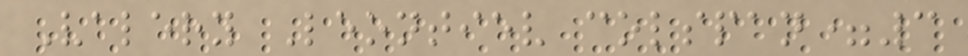Valery Leontiev colspan=3
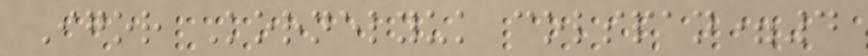Igor Kornelyuk colspan=4
